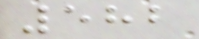582
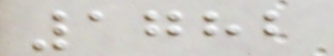1782
